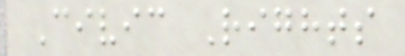Civic Rights
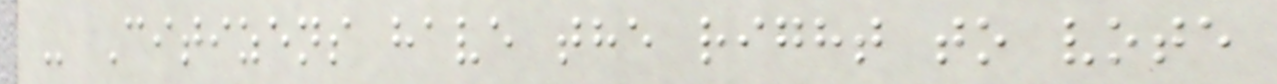- Citizens have the right to vote
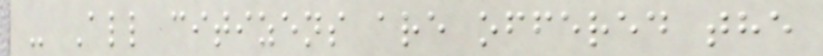- All citizens are offered the
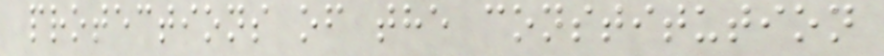protections of the constitution
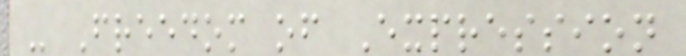- Freedom of Expression
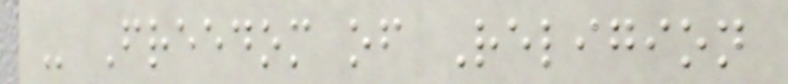- Freedom of Religion
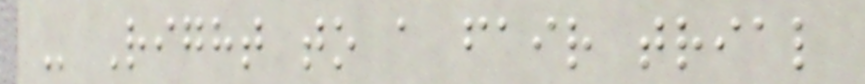- Right to a fair trial
